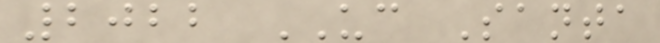2022 UC Santa
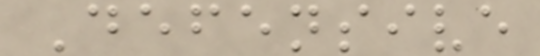Defensive
